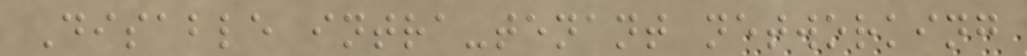Disable intra-tenant networking
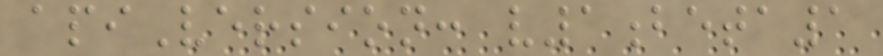apiVersion: v1beta1
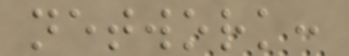network:
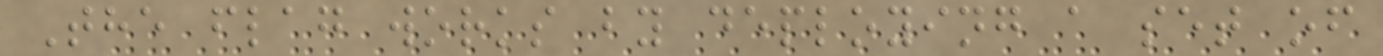The flag works by deploying a set of
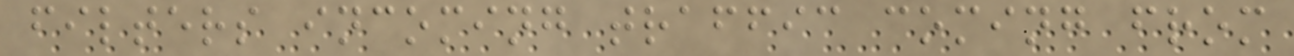filters incoming traffic coming from
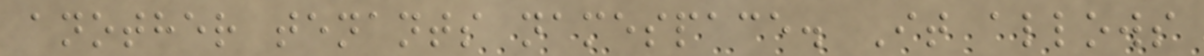another tenants namespace. It allows
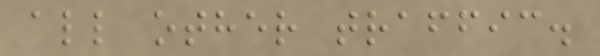all other traffic.
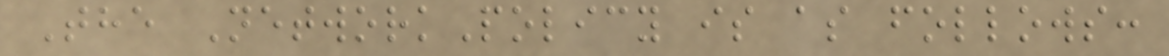The NetworkPolicy is as follows:
